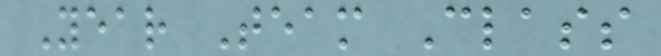Year Team Class
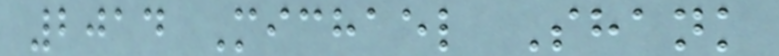2014 Michael Shank
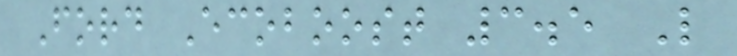Ford Ecoboost 3.5 L
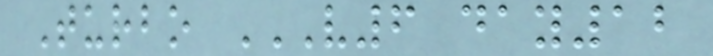Turbo V6 DAY12
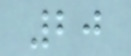20
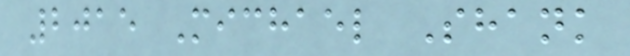2015 Michael Shank
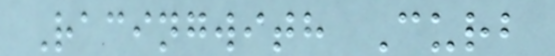Racingwith Curb
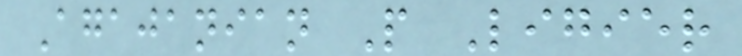Agajanian P Ligier
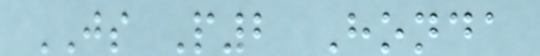JS P2 Honda
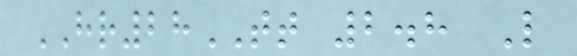HR28TT 2.8 L
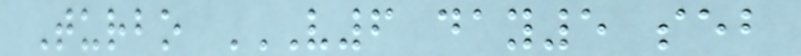Turbo V6 DAY5 SEB
